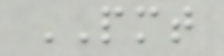PMT
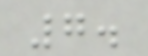7.
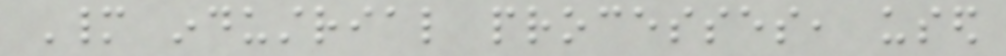Many industrial processes, used
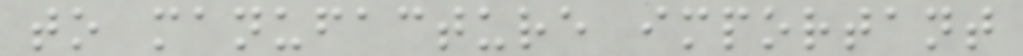to manufacture important
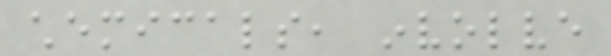chemicals, involve
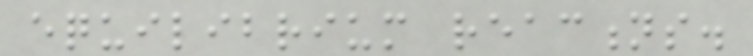equilibrium reactions.
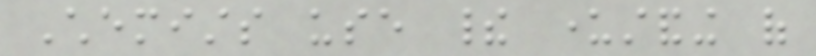Chemists use their understanding of
